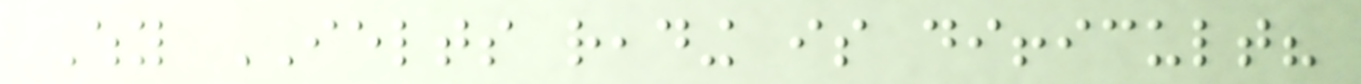Why IELTS reading is difficult?
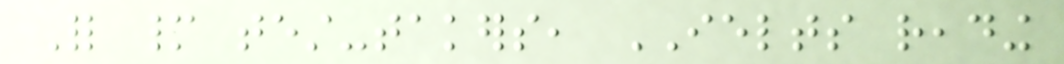For many test-takers, IELTS reading
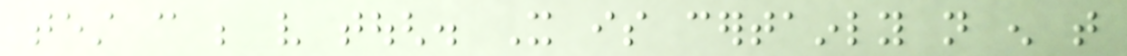test can be very tough. It is certainly not enough that
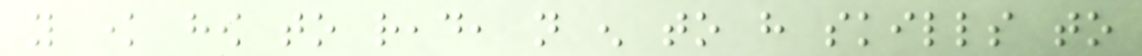you know how to read, not enough to have skills to
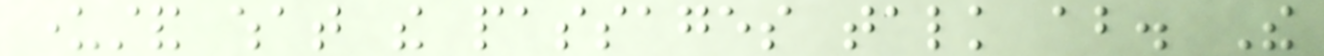understand what the passages talk about. The
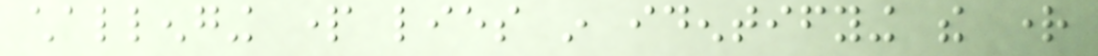challenging part lies in identifying the right
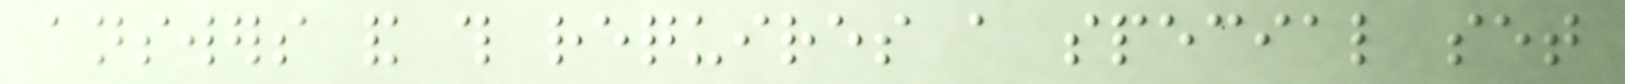answers and this requires a special set
